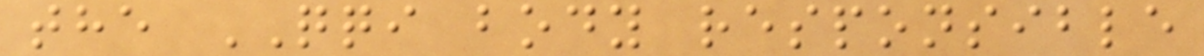the QQI body responsible
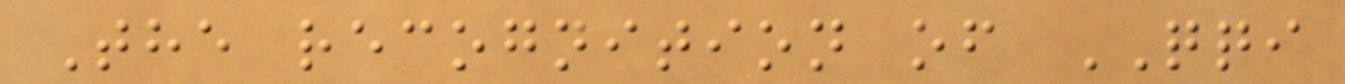The recognition of QQI
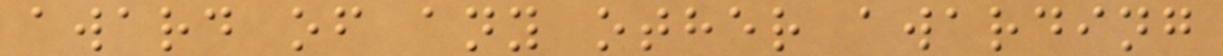award of any other awarding
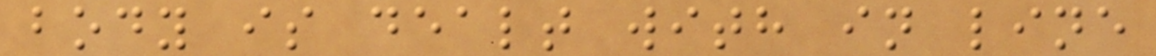body is dealt with in line
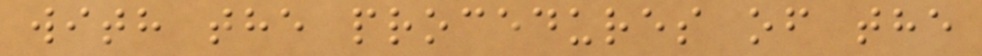with the procedures of the
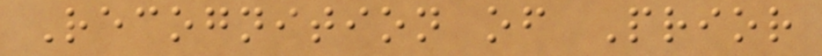Recognition of Prior
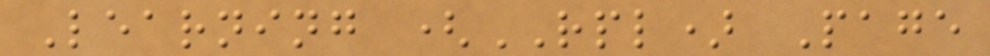Learning (RPL) Page
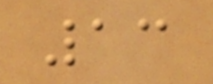13
